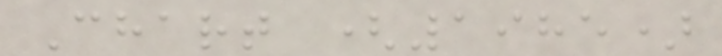Chart (1985)
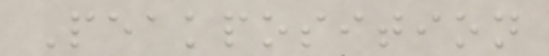Peakposition
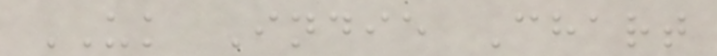UK Indie Chart
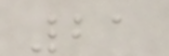21
